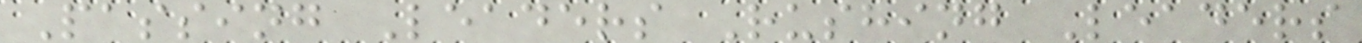Passing Leaders Rushing Leaders
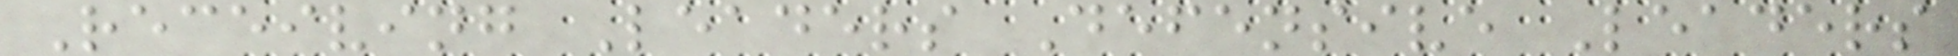Receiving Leaders Defensive Leaders
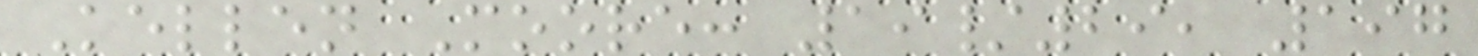Kellen Moore: 19/29, 197
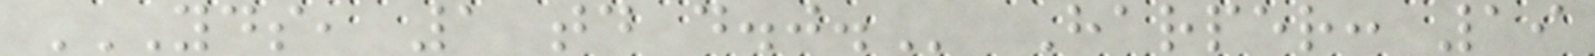YDS, 1 TD D.J. Harper: 19
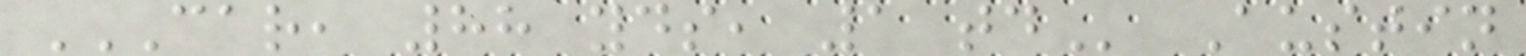CAR, 88 YDS, 1 TD Austin
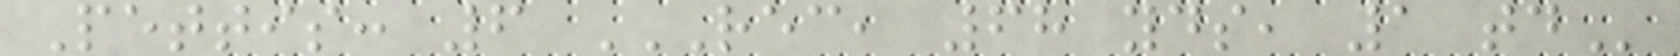Pettis: 6 REC, 68 YDS, 1 TD
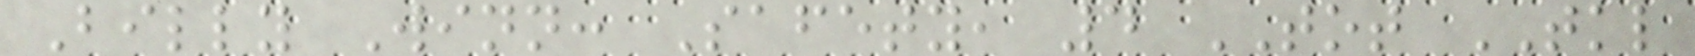Billy Winn: Safety, 4 TOT TKL
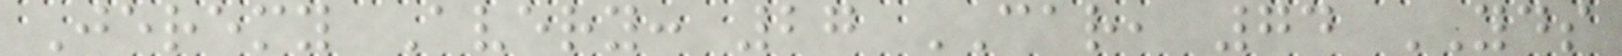Jeremy Avery: 27 CAR, 74 YDS
